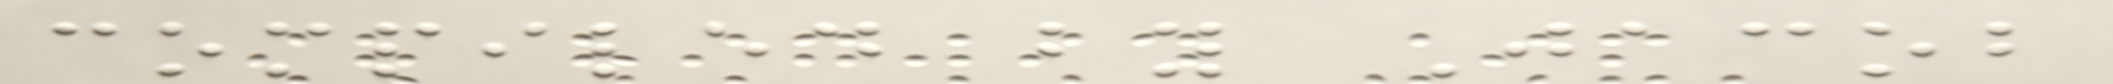compiled by Jacob
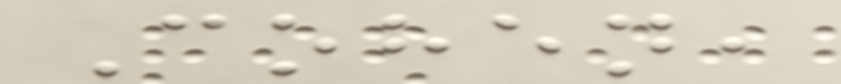Cohen,
